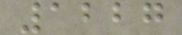1227
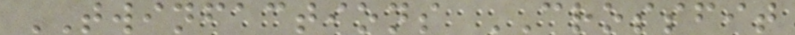TWINFACTIONS CROSSFIT
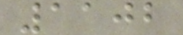1102
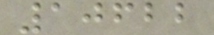10622
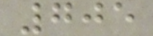705
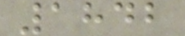1842
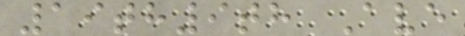19th9th Ave
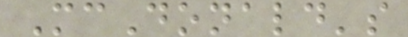McDonald's
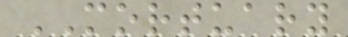MORTUARY
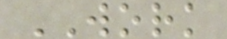WORK
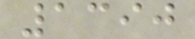1390
